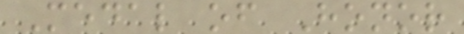Medal of Honor
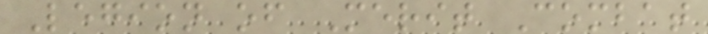Legion of Merit Combat
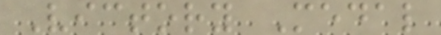Victory Medal
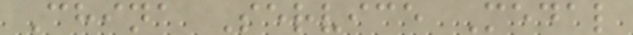China Service Medal
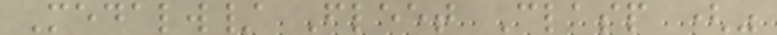Medalw/ Fleet Clasp ("
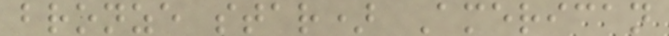bronze star) American
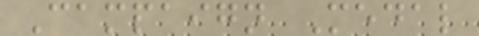Campaign Medal
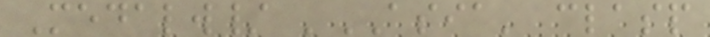Medalw/ 'ASIA' clasp
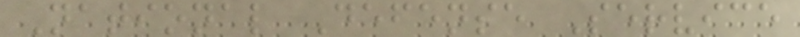National Defense Service
